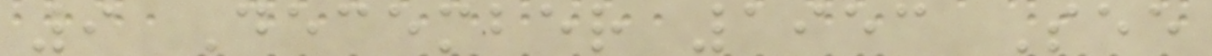9 December 1953 See
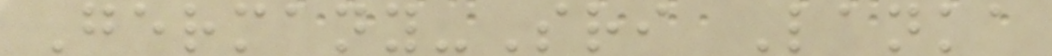Germany-Sri Lanka
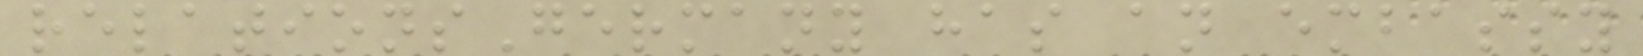relationsGermany has an embassy
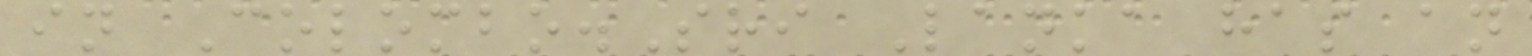in Colombo.Sri Lanka has an
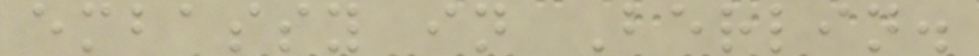embassy in Berlin.
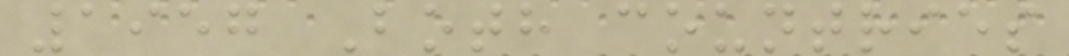1957 Both countries
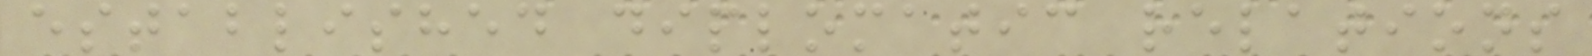established diplomatic relations
